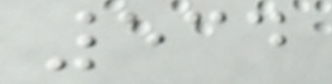534
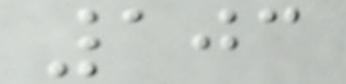103
